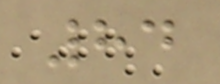84
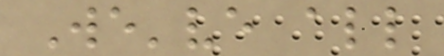We've all
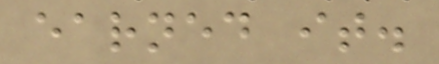earned it.
